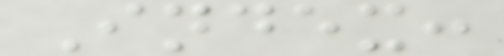Index:
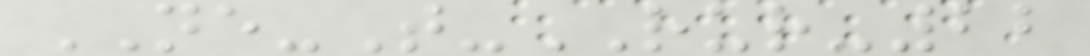NE-T-RUR-22
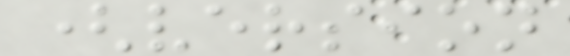(version
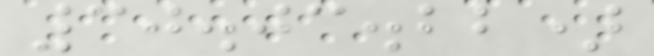30.03.22)
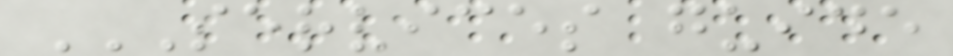SERVICES GUIDE
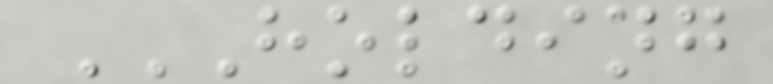HOLDING
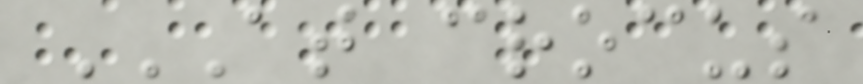AT CROCUS
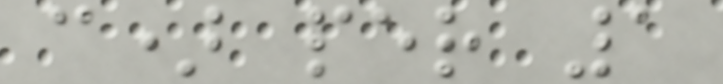c) per 1
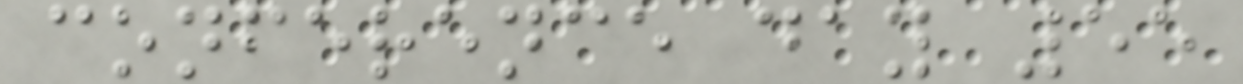conference day 55
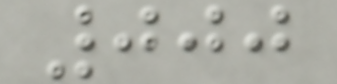000
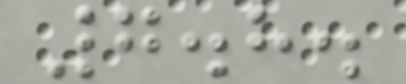7.8.
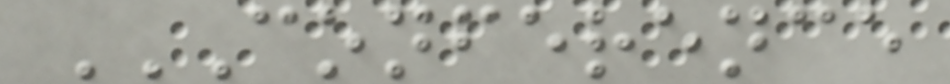CONFERENCE
